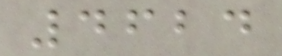4624
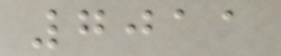7011
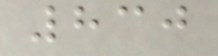830
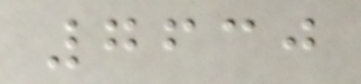7630
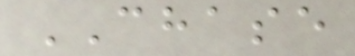CHASE
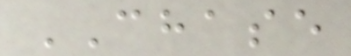CHASE
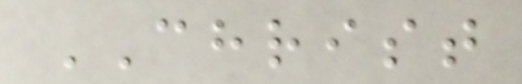CHRIST
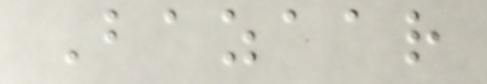Bazaar
